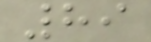89
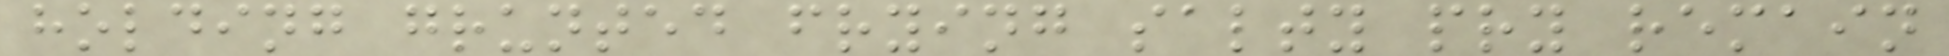holding grunted frying salty pry remain
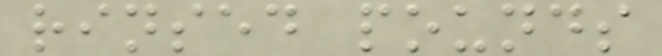rinsed pounds
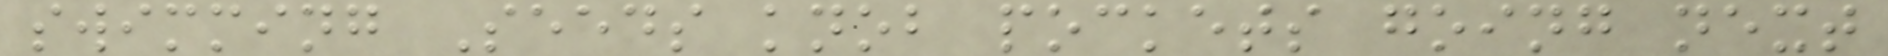swimming Seeds knob pockets going next
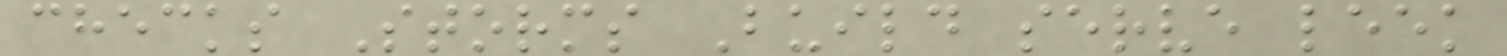checks Storms Build serve leek
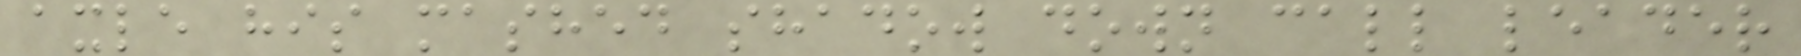axle his mashed shadow down call leader
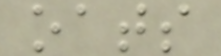oats
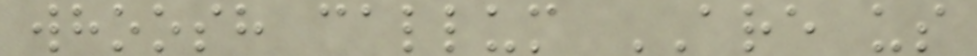whoosh callum ARE us
